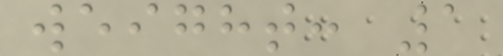weight: 1
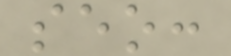seo:
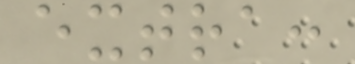extra:
